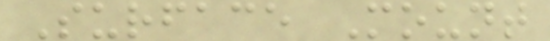Surface Mount
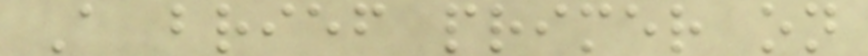A brief primer on
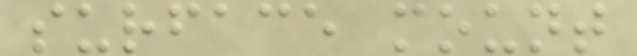surface mount
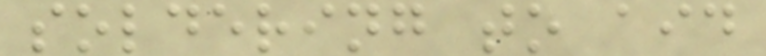soldering to aid
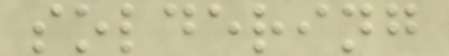soldering
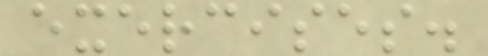exercises.
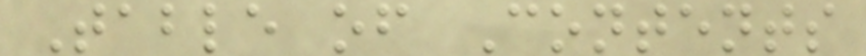Table of Contents
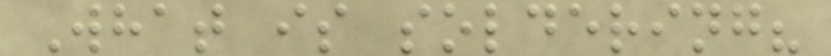What is soldering?
